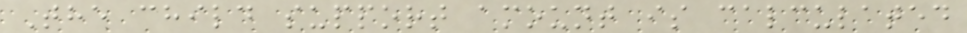The child support amount is calculated
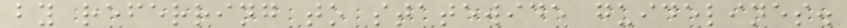by referring to statewide guidelines.
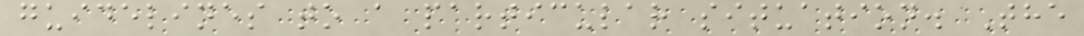guidelines to a particular situation. The
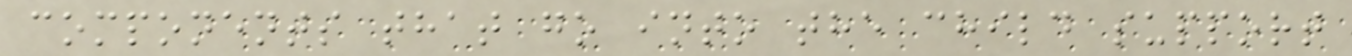components that go into the child support
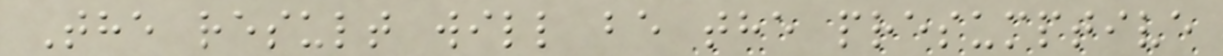The result will be the presumptive
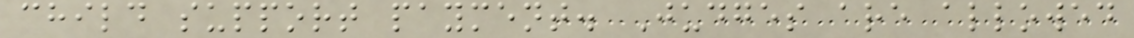child support payment. Judges are allowed
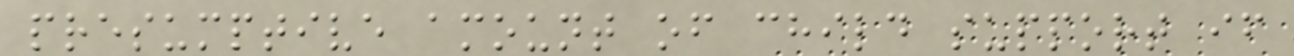presumptive amount of child support if
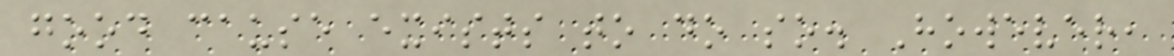good cause exists to do so. However,
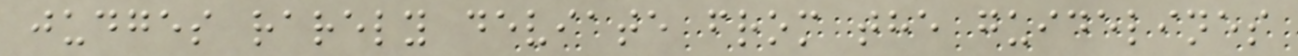judges rarely deviate from the guidelines
